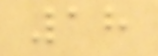18
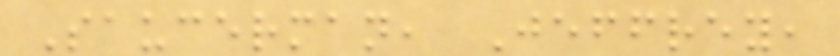Saucerman, Jeffrey,
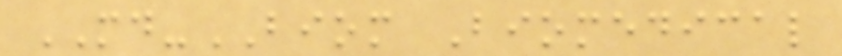MD-BIOM Biomedical
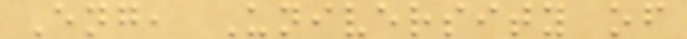Eng, University of
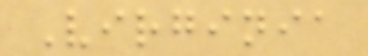Virginia
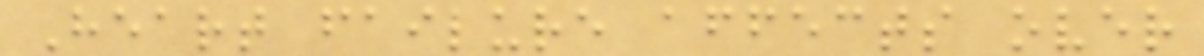Heart failure affects over
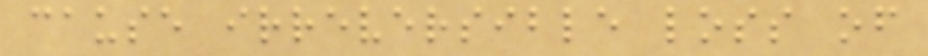cause irreversible loss of
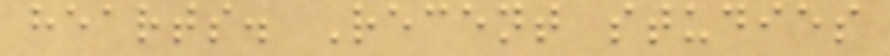hearts. Recent studies
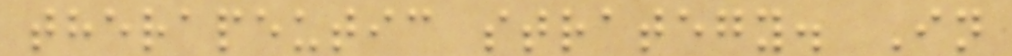therapeutic strategy. In
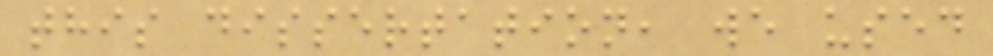this dissertation, we used
